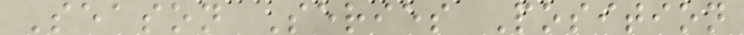Season Series Position
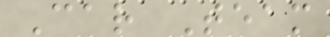Car Team
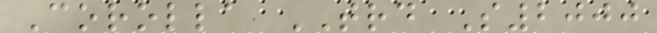Corolla TRD S2000
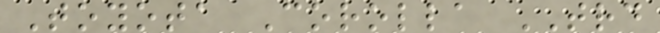Toyota Corolla TRD
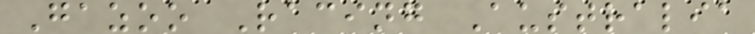Gazoo Racing Australia
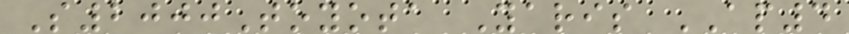S2000Toyota Yaris AP4
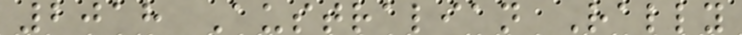2018 Australian Rally
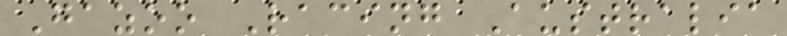Gazoo Racing Australia
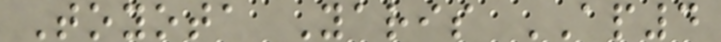Toyota Yaris AP4
